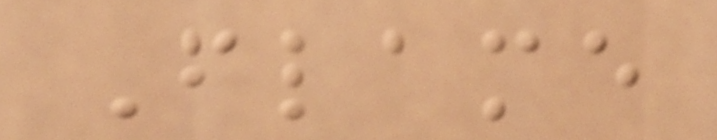Flame
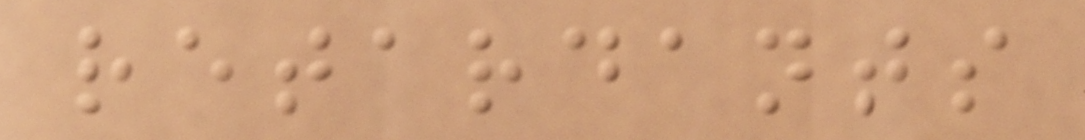retardants
